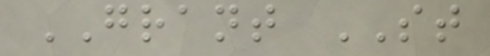GRANT ST
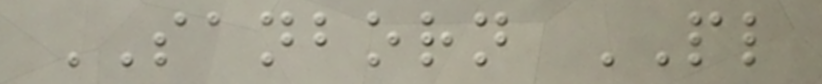SANBORN PL
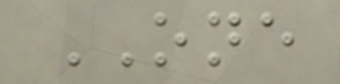ONE
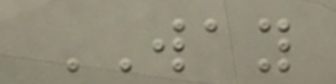WAY
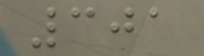301
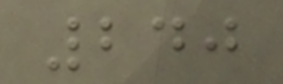240
